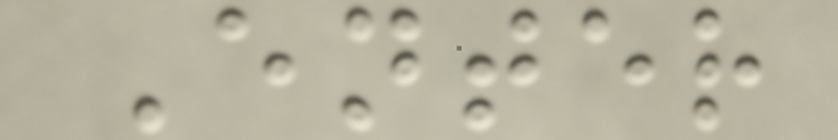Enter
